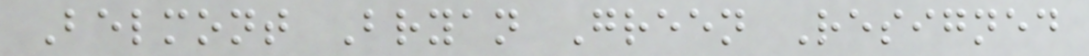Belmont Bryan Green Resigned
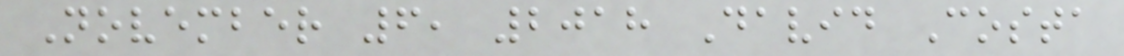November 6, 2018 David Costa
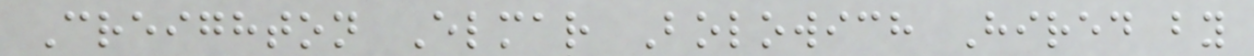Creighton Elmar Bolowich Hired by
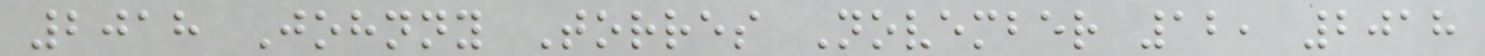2018 Johnny Torres November 12, 2018
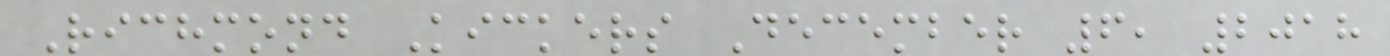Richmond Kickers December 6, 2018
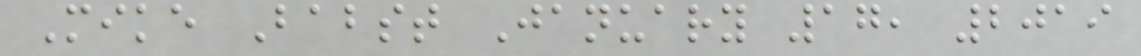Mike Babst January 17, 2019
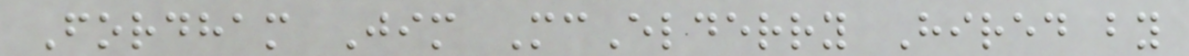Fordham Jim McElderry Hired by
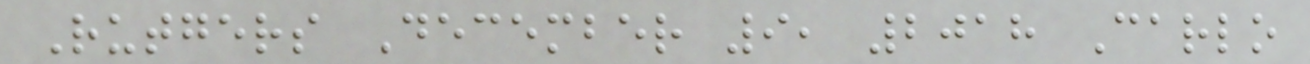Rutgers December 9, 2018 Carlo
